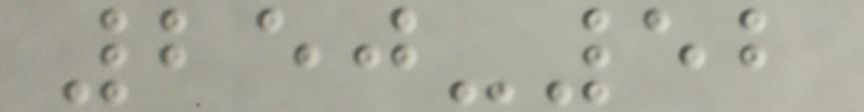250-52
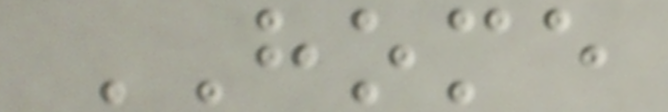HOME
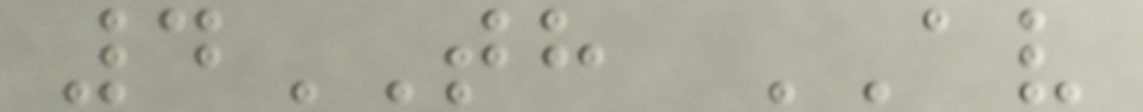4TH AV
